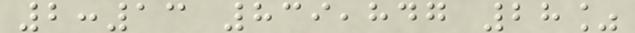2:13 839,847 28%
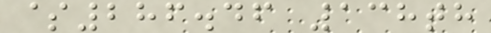$286.46 138th
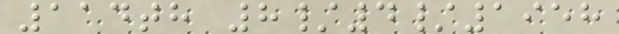114th 8/4/1958
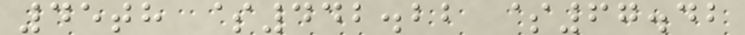45th $442.22 $67.42
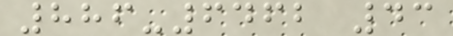886-6462 43
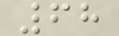68
